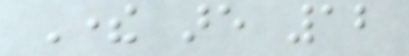There are 12
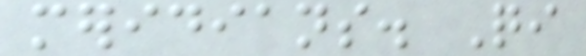meridians. Qi
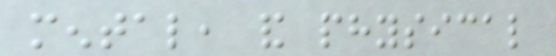mental, and physical
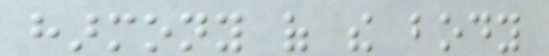harmony of the body
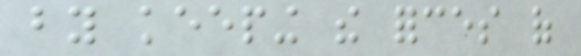by keeping the forces of
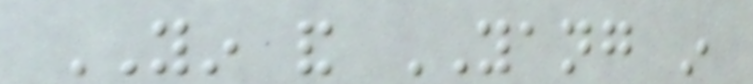YIN and YANG in
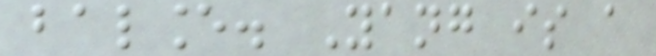balance. Yang is a
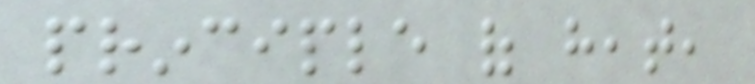principle of heat,
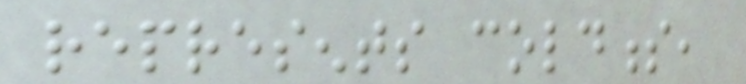represents coldness,
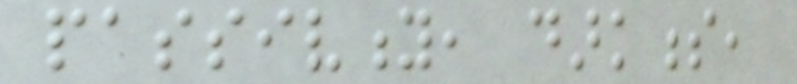passivity, darkness,
